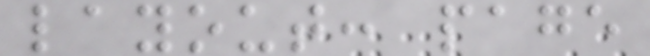layout: page
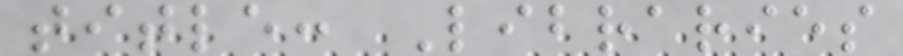title: Libraries
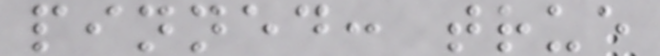pinned: true
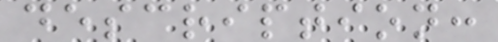description:
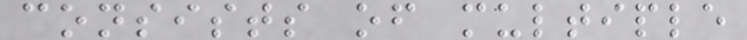consists of multiple
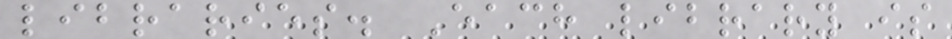libraries. Each library is
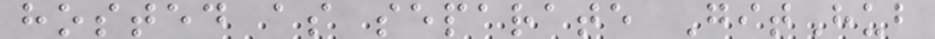hosted as separate GitHub
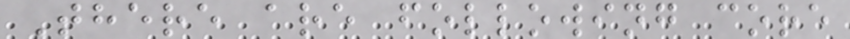There are following core
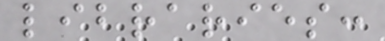libraries:
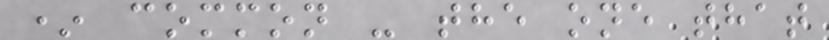* common - the one that
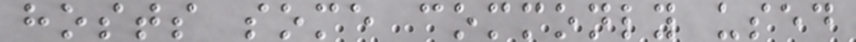hosts some commonly used
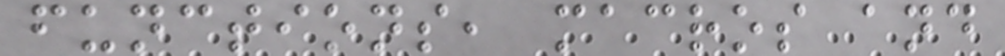functions, macros and
